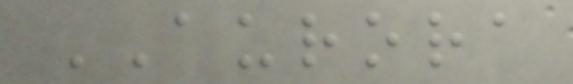AURORA
